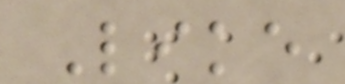Like
